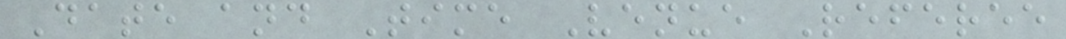Date and Time Venue Referee
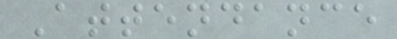Attendance
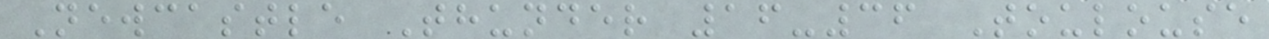Newcastle Thunder 16-36 Toulouse
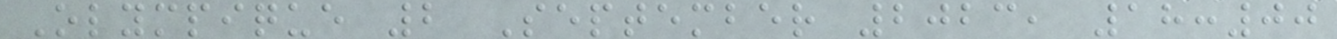Olympique 2 September 2023, 18:00
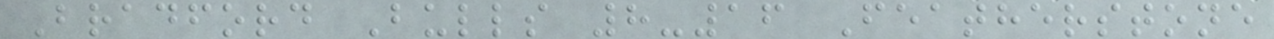Bradford Bulls 8-16 Featherstone
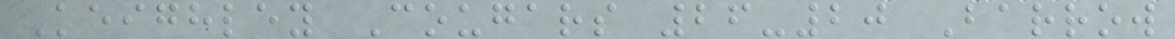Keighley Cougars 26-20 Barrow
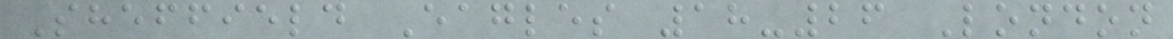Sheffield Eagles 18-26 London
